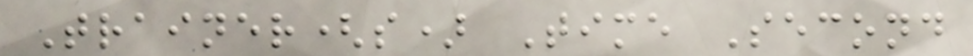Trainer(s) Time Second
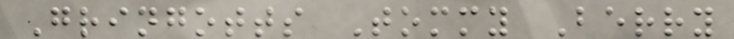Gringotts Tommy Berry
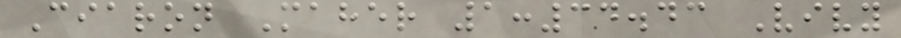Ciaron Maher 1:34.43 Vivy
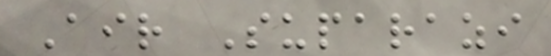Air Suparazi
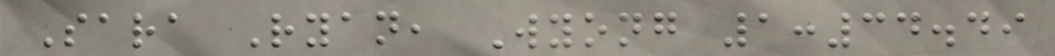Sara Ryan, Wyong 1:34.49
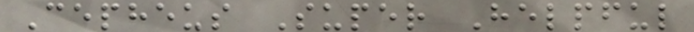Cepheus Super Helpful
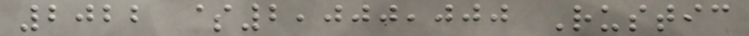2022 $2,000,000 Rustic
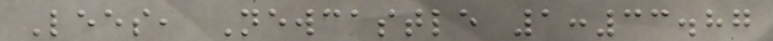Lees, Newcastle 1:33.87
